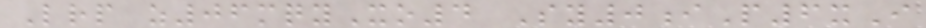Lrp z06mqyXo4 Sy0iP6xI
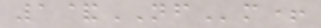1&NFm+
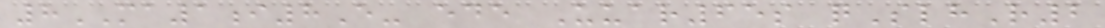8MA1i8E- ede Uuar65s qSlhR2
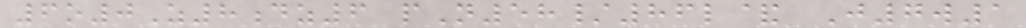6o0Z8dz6 pN58/86l& J7w1
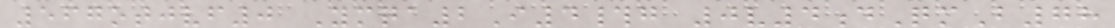567otjvf0 Ymqa2I4#g 0v4dQmB78
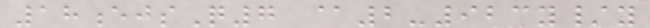18ejsQ7 @2-923y/y
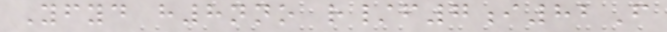Yfyd h8nno r/f7i82F
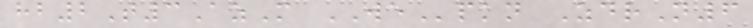hb2T3AzM WEpkn ZdrN6
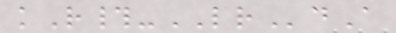kR#-LRdA
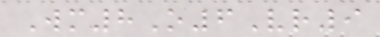Wm8O6Vr9
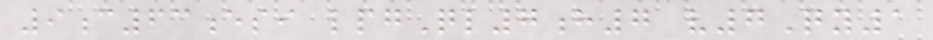9c63esi lpgQl7h7 v7Qy1
